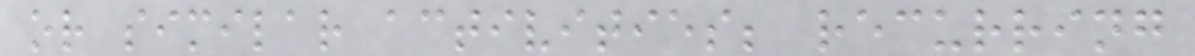or similar activities; recurring
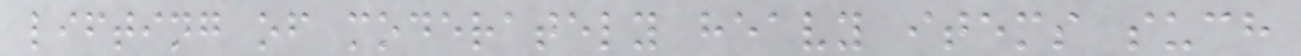lifting of moderately heavy items such
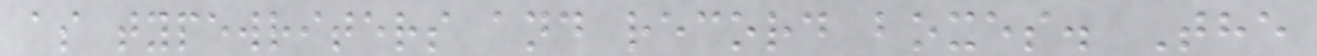as typewriters and record boxes. The
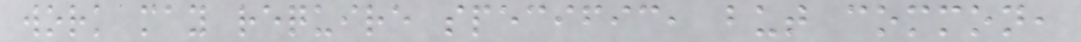work may require specific, but common,
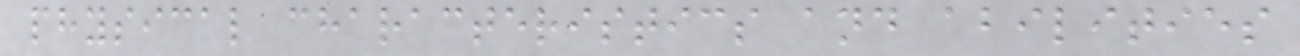physical characteristics and abilities
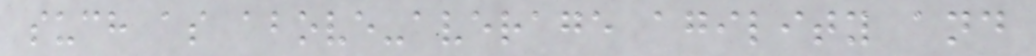such as above-average agility and
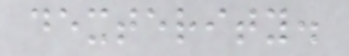dexterity.
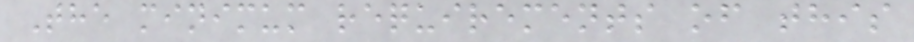The minimum requirements of this
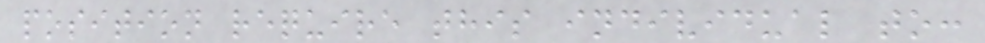position require this individual to:
